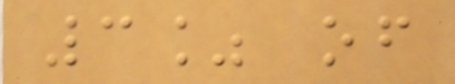3% of
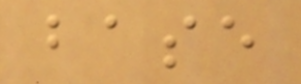base
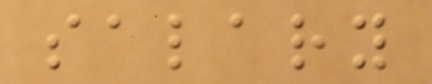salary
